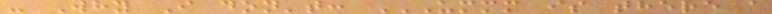- Why I don't: UMMM IS THERE A
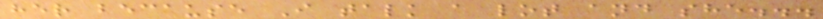her because I talk a lot and she...
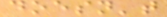doesn't
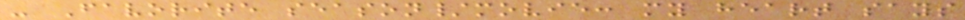- Favorite season/movie: my heart says
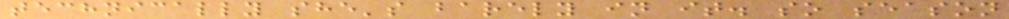technically she's barely in it. so season
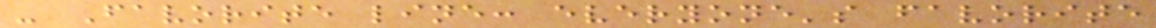- Favorite line: everyone's favorite
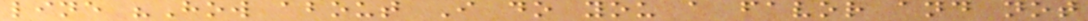line "How about I do you a favor and not
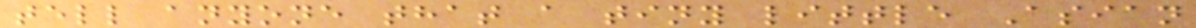tell anyone that a tiny little Asian
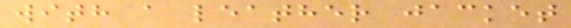with a leather jacket
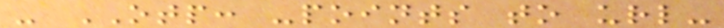- OTP: -points to url-
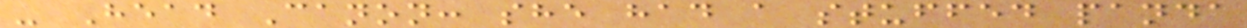- Head Canon: she had a stuffed panda
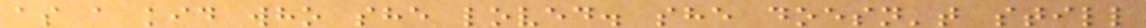as a kid who she loved. she doesn't still
